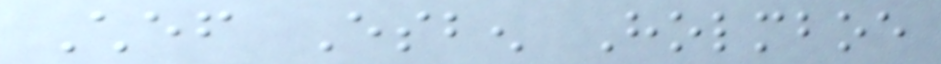Chef Esben Holmboe
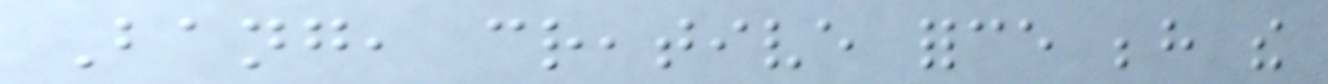Bang, creative force behind the
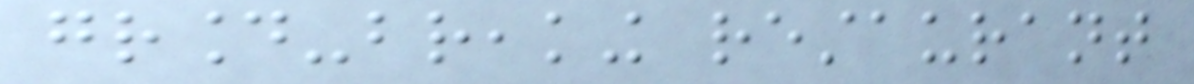ground-breaking restaurant
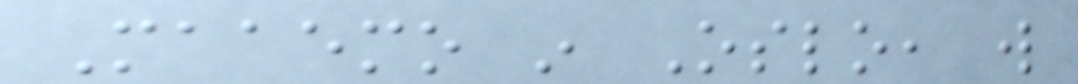Maaemo in Oslo, will
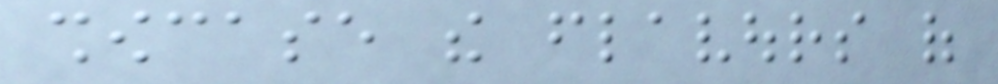showcase the flavours of
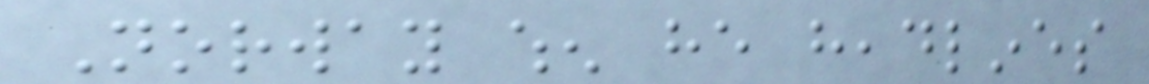Norway when he headlines
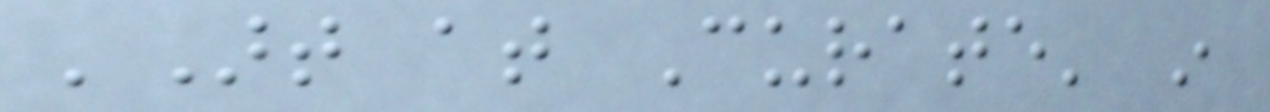'Art at Curate' in
